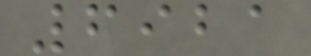6921
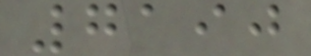7190
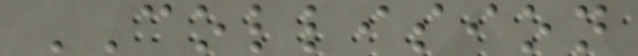COLLISION
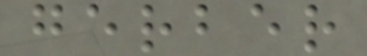gerber
